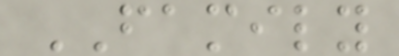FAMILY
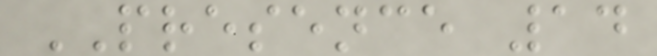PRESENCE 14
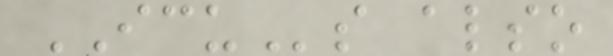ICUs also
